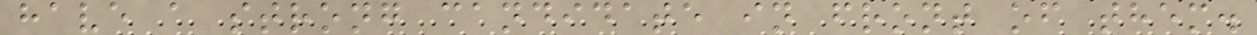have a strong candidate in front of them.
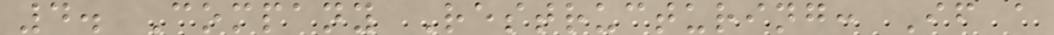4. Company Restructuring: If a
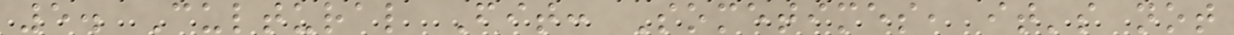5. Cultural Fit: Sometimes, it's not
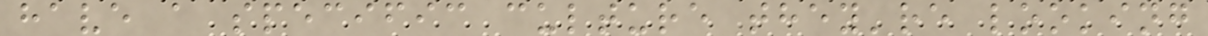have a specific culture they're looking
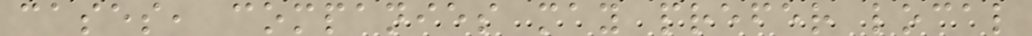cases, companies may prefer local
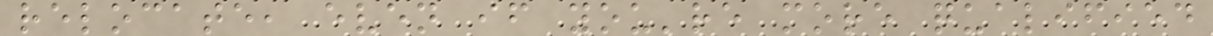relocate, even if you're more qualified
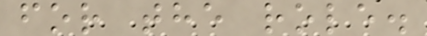for the role.
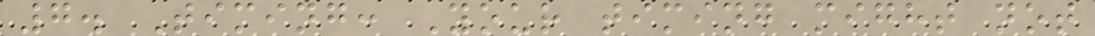7. Timing: Your timing might not
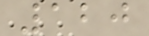120
